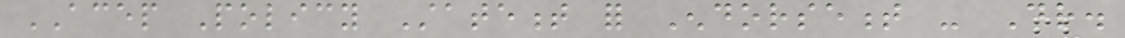ACEP Policy Statement for Endorsement - Dr.
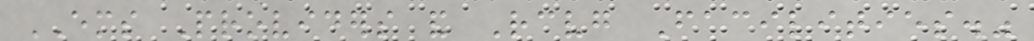EMS Providers and Receiving Facilities."
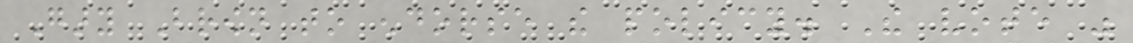Gary Brown to endorse the policy. The vote was
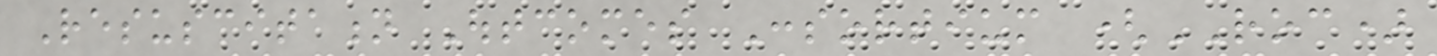Resuscitation Outcomes Consortium (ROC)
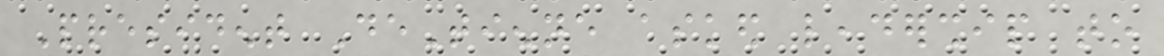President DeTienne asked leadership to
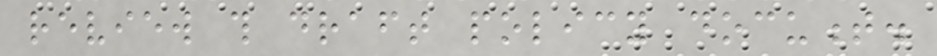review this draft policy document.
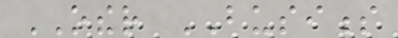OTHER BUSINESS
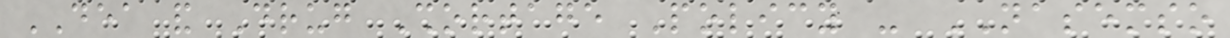DEA and Drug Shortage Policy - NASEMSO
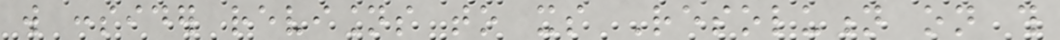will consider revisions to its Resolution on this
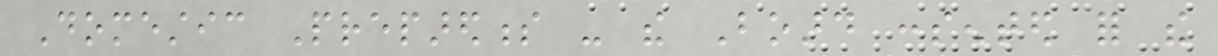Domestic Preparedness - the Board consented for the
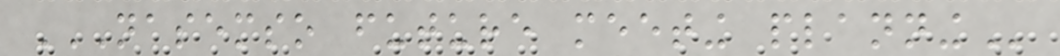NASEMSO FUTURE MEETING PLANNING
